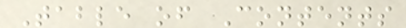Table of Contents
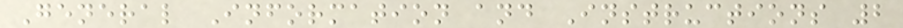General Information and Instructions 2
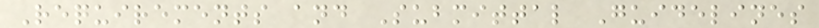Requirements and Submittal Guidelines
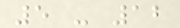5 - 12
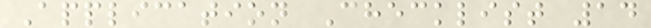Application Checklist 14
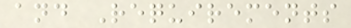and Requirements
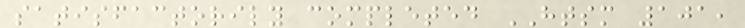satisfactorily completed HTSM 101,
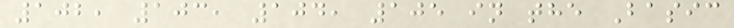102, 103, 104, 105 in the Basic
